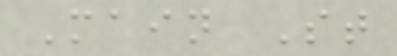Main St
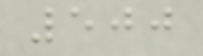500
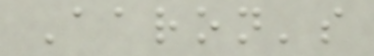Aaron's
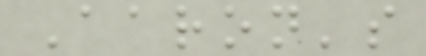Aaron's
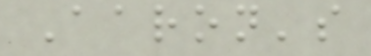Aaron's
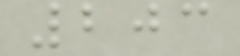203
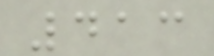413
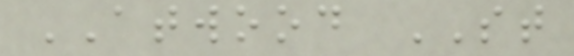ATWOOD ST
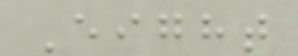Eight
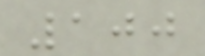100
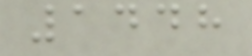1448
